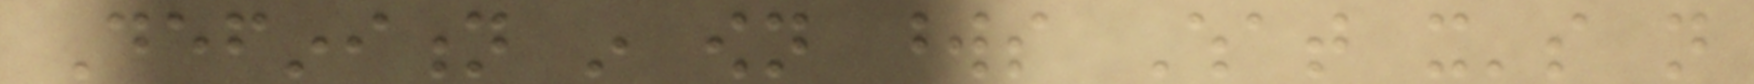Definition in own words What it's not
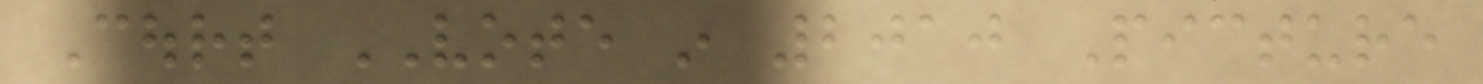Court VOTE in 2010 Picture
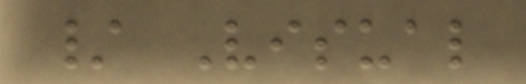/ Visual
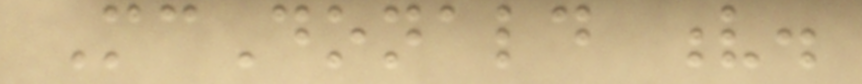McDonald v.
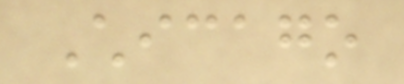Chicago
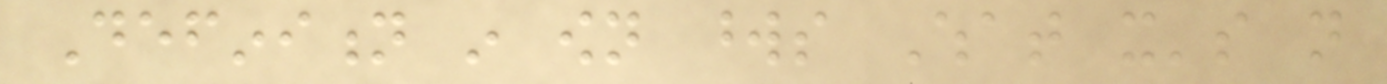Definition in own words What it's not
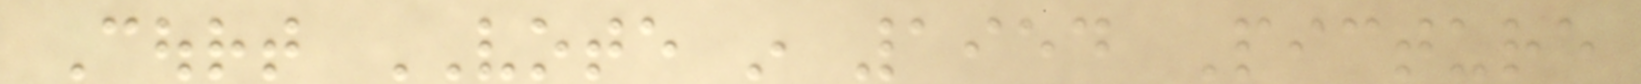Court VOTE in 1954 Picture
